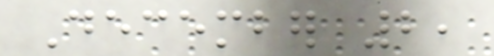December 2,
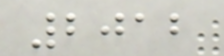2012
